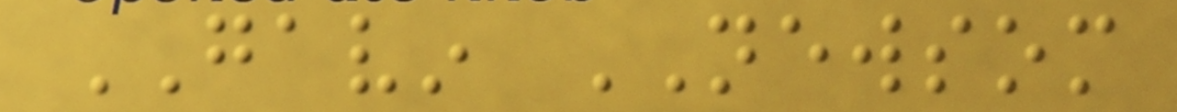GAVIN NEWSOM
